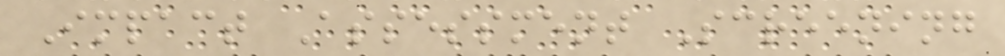Impact Assessment Screening
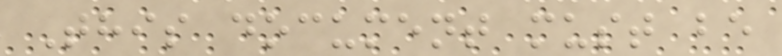This document must be
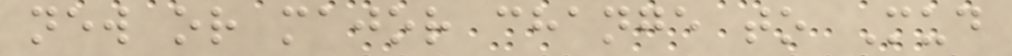new or major change to Mud
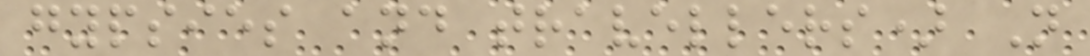gypsies and travellers) N
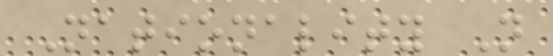Nationality N
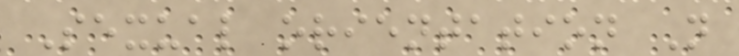Sexual orientation N
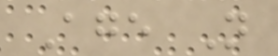Age N
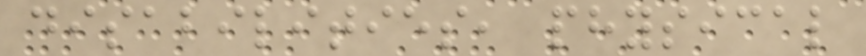disabilities, physical
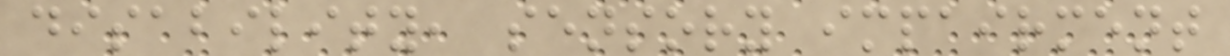disability, sensory impairment
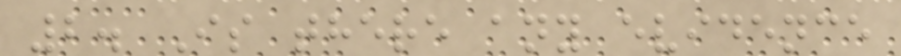2. Is there any evidence
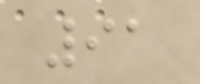91
